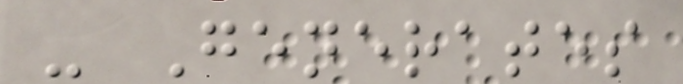- Generates
